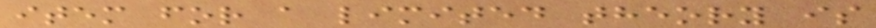item for a limited theory is
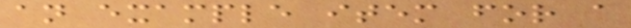an example item for a
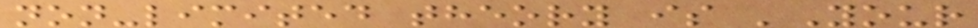non-limited theory is 'Your
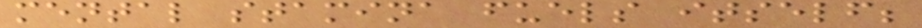mental stamina fuels itself;
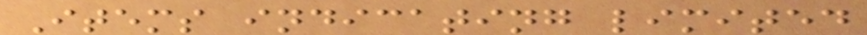Items indicating limited
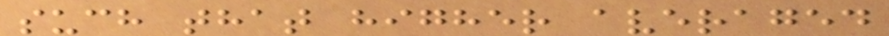such that higher averaged
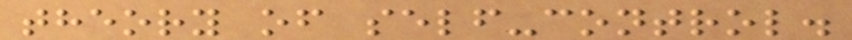theory of self-control.
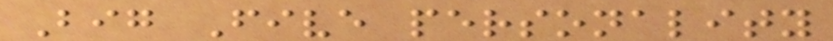Big Five personality
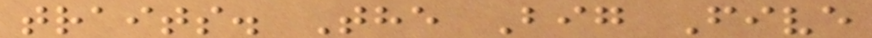traits. The Big Five
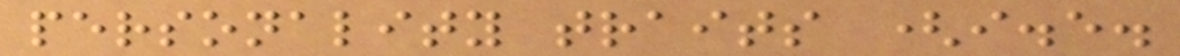personality traits (i.e.
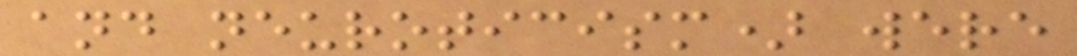and neuroticism) were
